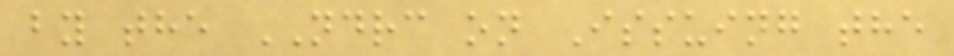by the NDRC on Issuing the
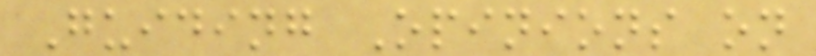Guiding Opinions on
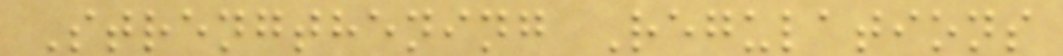Strengthening Regulations
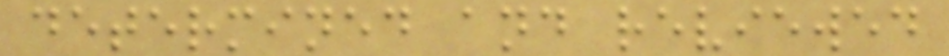determined and reviewed
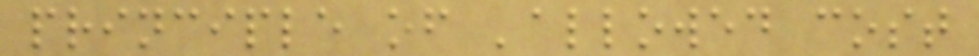principle of 'allowed cost
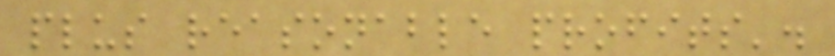plus reasonable profits'.
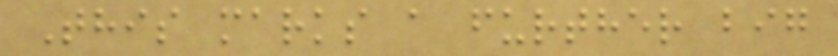This marks a further big
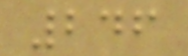246
